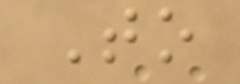To
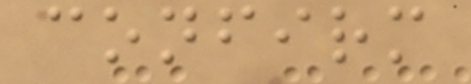confirm
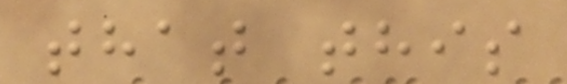that this
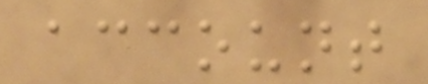account
